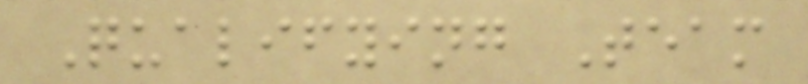Qualifying Team
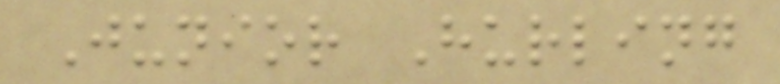Junior Hurling
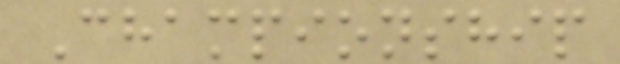Championship
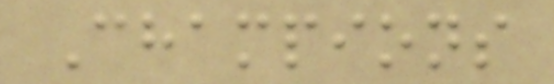Champions
